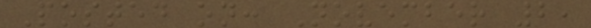Posted on: November 2,
